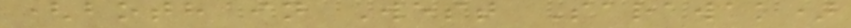(both in West Sarawak)
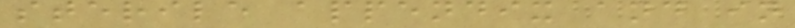sterile appendix and in
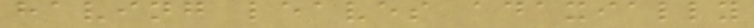having leaves adaxially
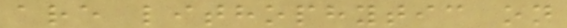are lithophytic on
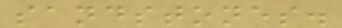sandstones.
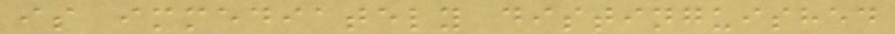is immediately distinguished
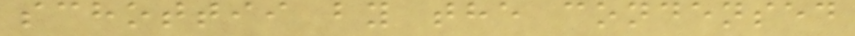schottii by the condensed
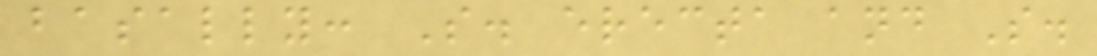basally: S. erecta and S.
